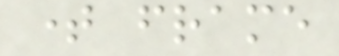time frame
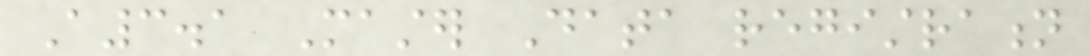A3.1 Master Data registration
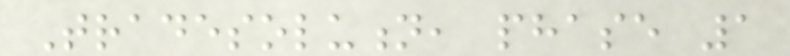Tradesolution, phase 1
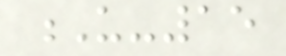U-15
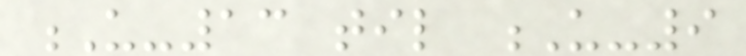U-13 til U-9
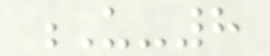U-8
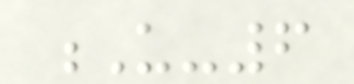U-6
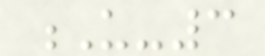U-3
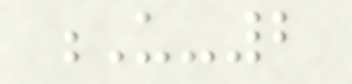U-2
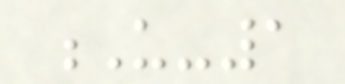U-1
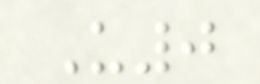U0
